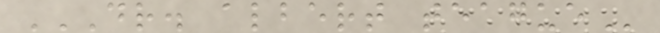DR. ALBERT TEAGUE
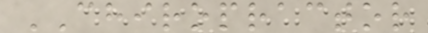CHIROPRACTOR
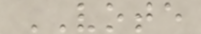VOTE
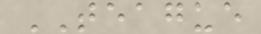TEAGUE
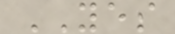YES
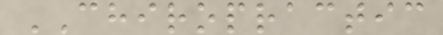CHIROPRACTIC
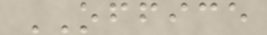OFFICE
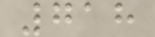718
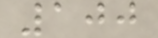100
